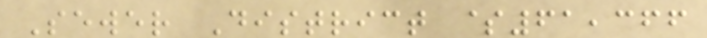Sewer District $61,366
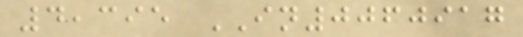4,395 IN0060917
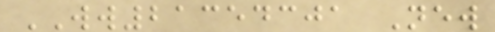WW21354301 New
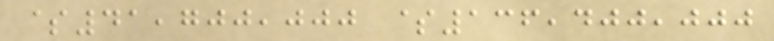$41,700,000 $136,400,000
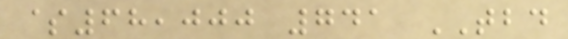$68,000 741 TBD
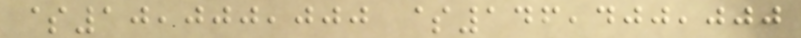$10,000,000 $146,400,000
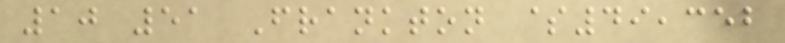10 51 Frankton $49,352
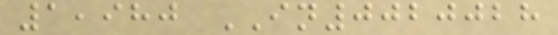1,980 IN0020028
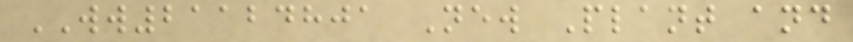WW21124801 New Plant and
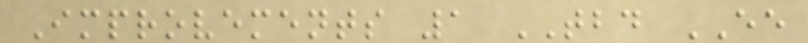Improvements 1 TBD EE
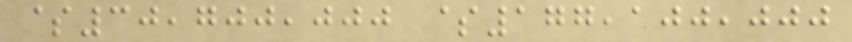$30,700,000 $177,100,000
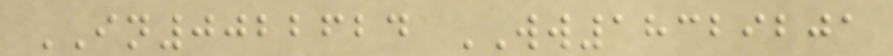IN0022624 WW18329201
